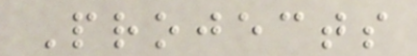Projects
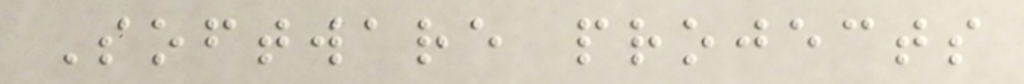Software projects
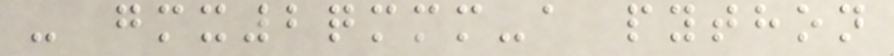- gmx2qmmm-a python
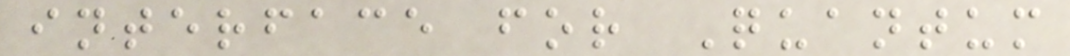interface for Quantum
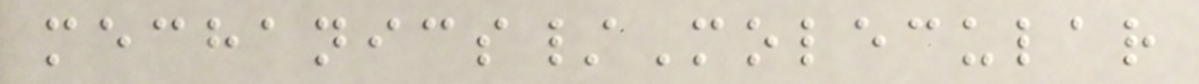mechanics/Molecular
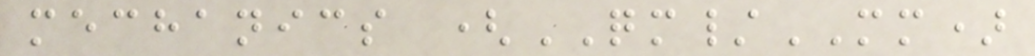mechanics (QM/MM)
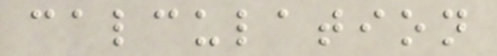calculation
